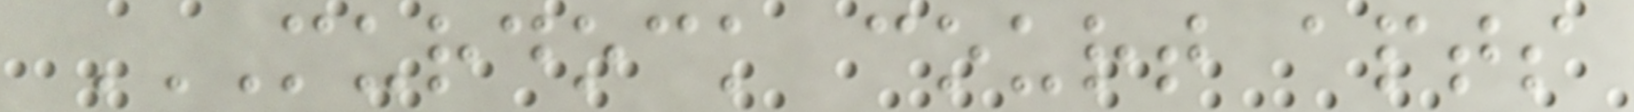MURDOCK COURT APTS
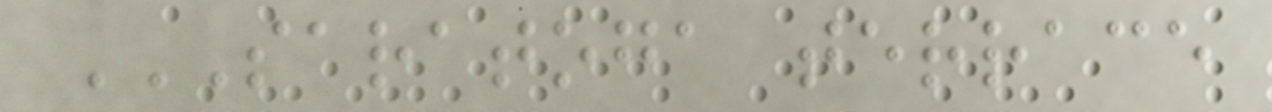SARATOGA TERRACE
